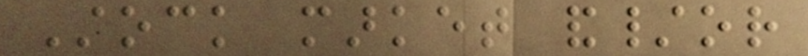Stock market and/or
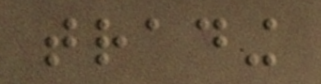trading
